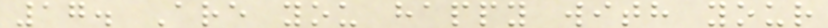17. Are you happy with your
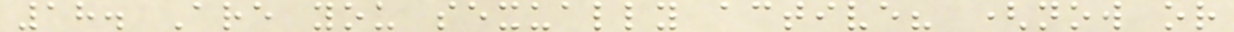18. Are you sexually active? (now or
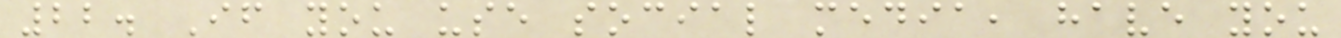22. If you use social media, have you
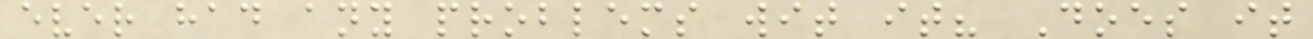ever had any problems wit it? Does it
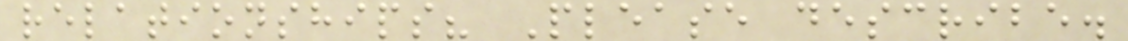relationships? Please describe.
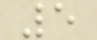5
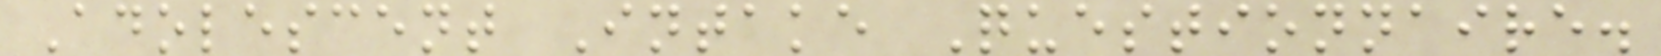Adolescent Intake Questionnaire.
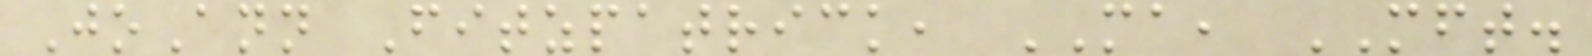JoAnn Fitzpatrick, MA, MFT.
